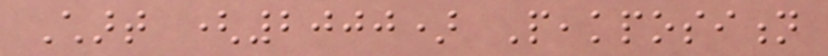Chart (2000) Peakposition
